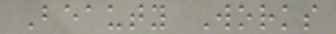Beauty Works
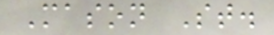Mason St.
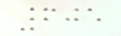605
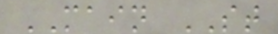MAIN ST
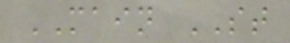MAIN ST
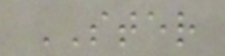STER
